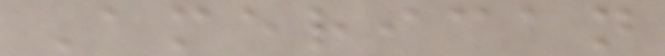American
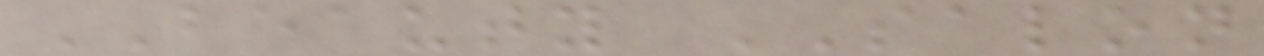BEAUTY SALON
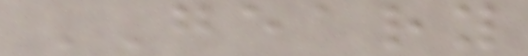GEARY
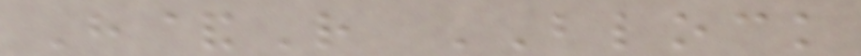H&R BLOCK
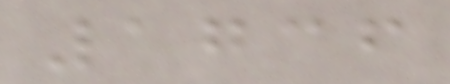1736
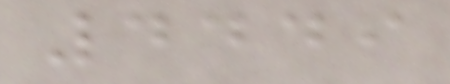4449
